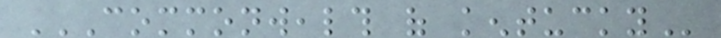COMMONWEALTH OF KENTUCKY
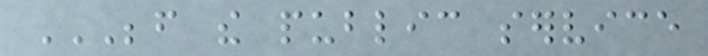BEFORE THE PUBLIC SERVICE
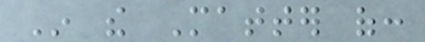In the Matter of:
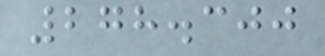278.300
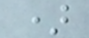)
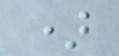)
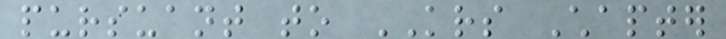pursuant to KRS Chapter
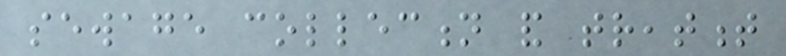sewage collection and treatment
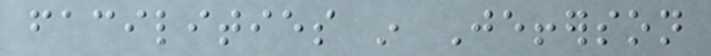facilities in Jefferson
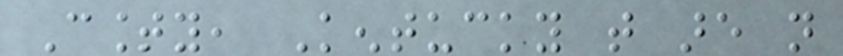County, Kentucky that are not
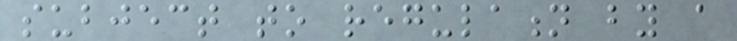subject to regulation by a
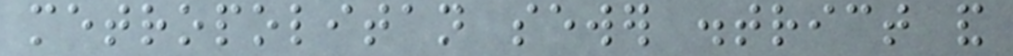metropolitan sewer district and
